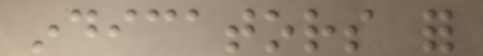indicators for
